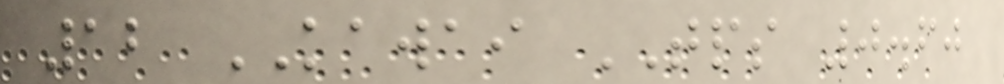12 KAWAI TPS 0.60
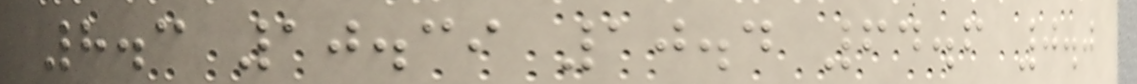8.3 10.39 10.4 64.6 0.0
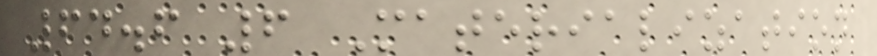64.6 6 Materialization
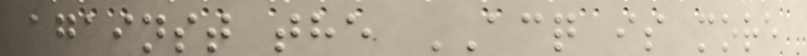against the ACQ is more
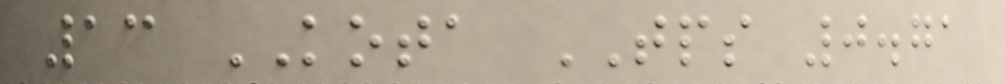13 KOTA TPS 0.71
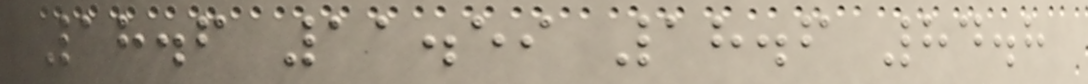18.6 11.59 18.6 84.8
